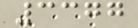3377
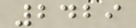2429
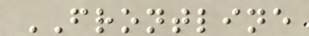FRONTLINE
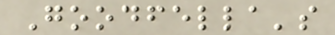Goodfella's
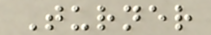Turner
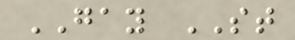GAY ST
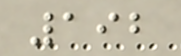192
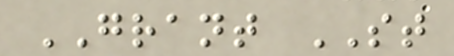GRANT ST
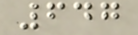647
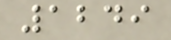1249
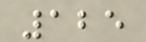125
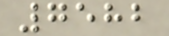7582
